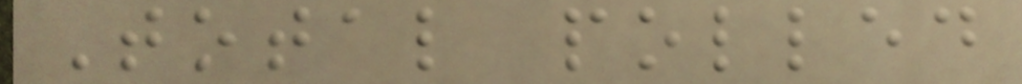Total polled
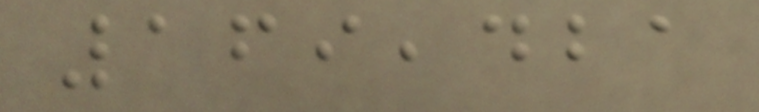169,421
